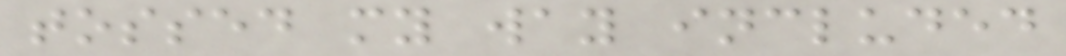tossed my way included
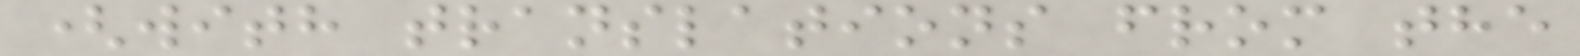(with translations from the
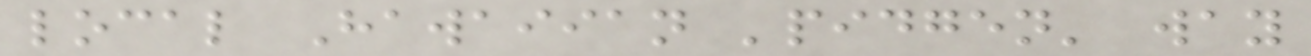local Hawaiian 'pidgen' way
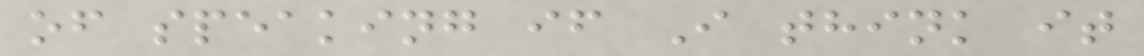of speaking if I think it
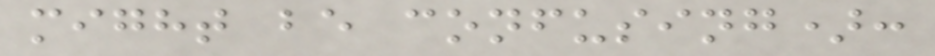might be confusing):
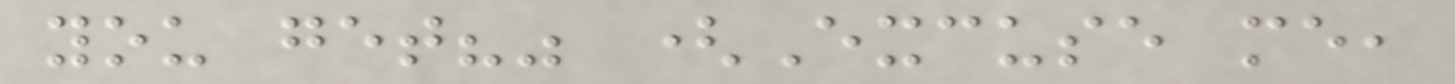you get?" (Excuse me,
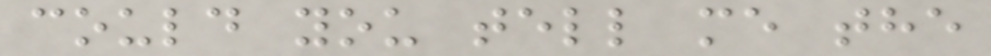could you tell me the
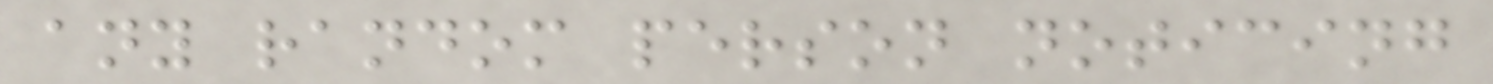any random person noticing
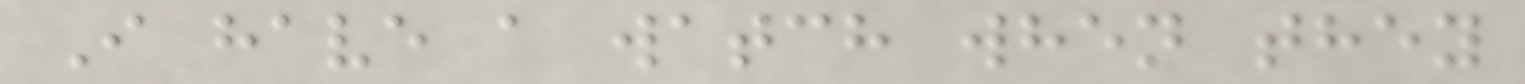I have a watch when they
